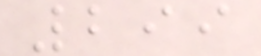299
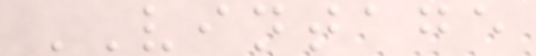VINTAGE
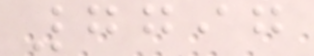7797
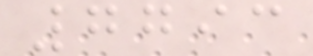7793
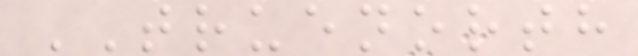TRUENORTH
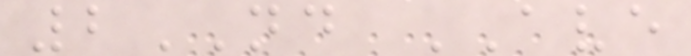2ND AVE
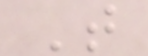T
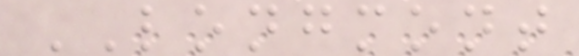LONGMONT
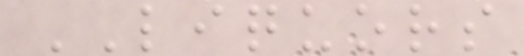LIQUORS
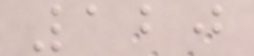120
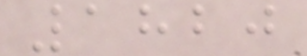1820
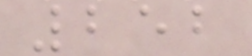252
